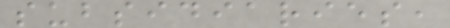subsidiaries,
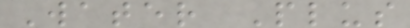Water Plus
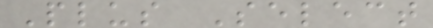Plus Select
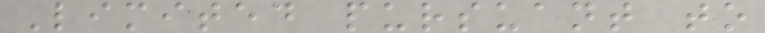Limited pursuant to
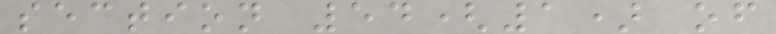section 54(1) of
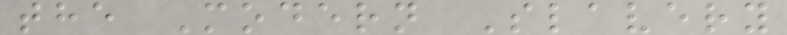the Modern Slavery
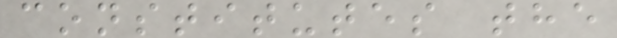constitutes the
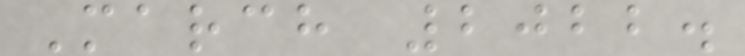March 2022.
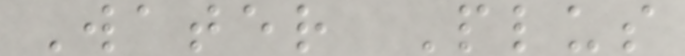Water Plus
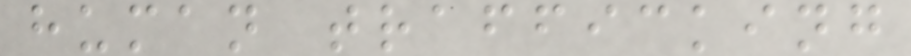human trafficking
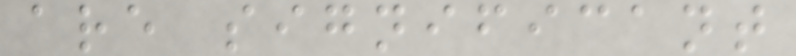are significant
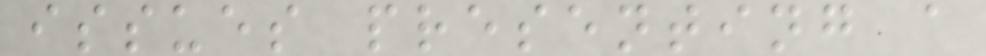issues presenting a
